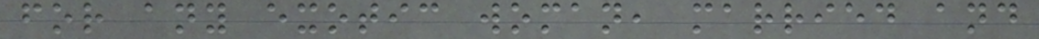for any exotic woman, married and
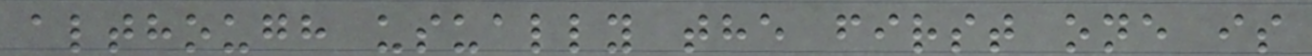although usually the first one is
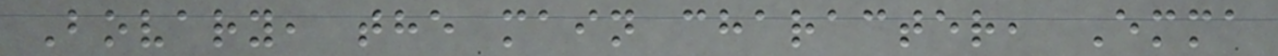Bovary, the main character, Emma
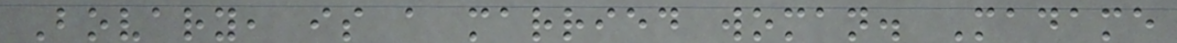Bovary, is a married woman. Madame
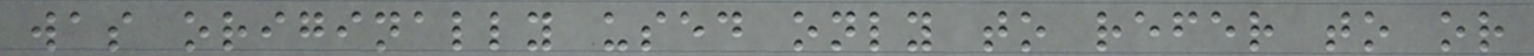was originally used only to refer to or
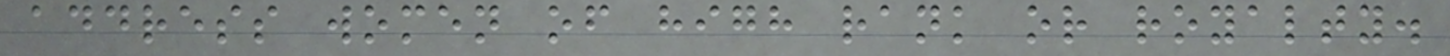address women of high rank or royalty.
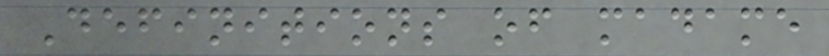Definitions of madame
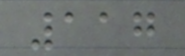117
